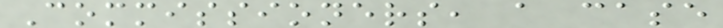Commissioners, a case
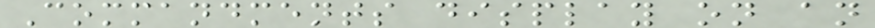Commandments display on an
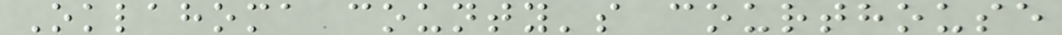Oklahoma county's courthouse
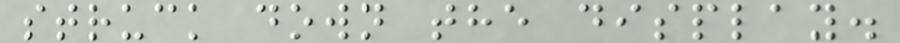struck down the display.
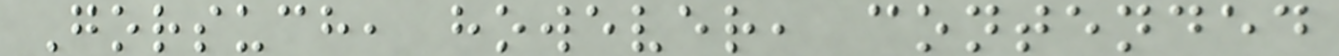Gorsuch, however, contended
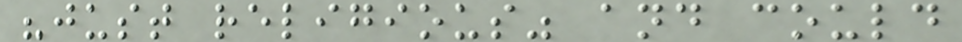"just religious" and could
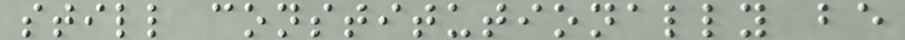still constitutionally be
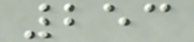253
